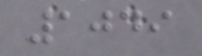1049
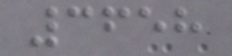3658
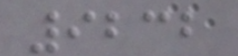9232
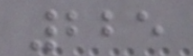225
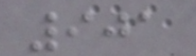901
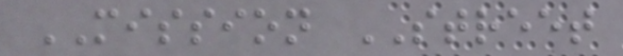MISSION STREET
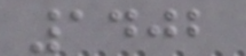1402
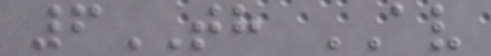6TH AV
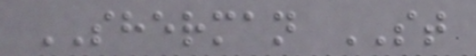SHERMAN ST
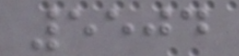5504
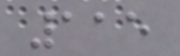115
